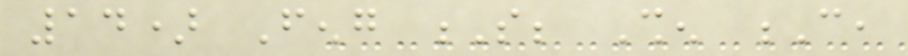14) Feng S; Shen C,
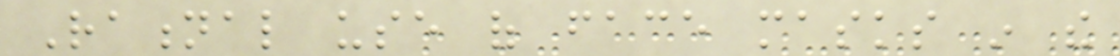Rational use of face masks in the
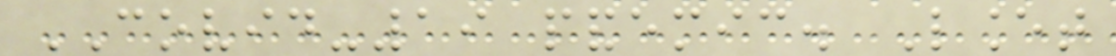COVID-19 pandemic. Lancet
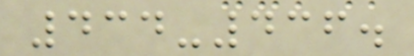434-436.
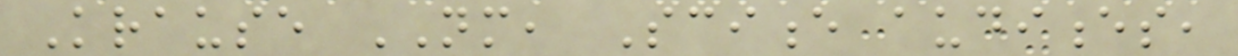Krause NM, Science audiences,
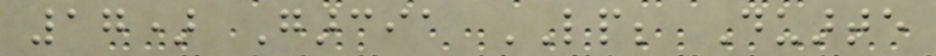17) Garcia LP; Duarte
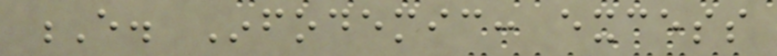E. Infodemic: excess
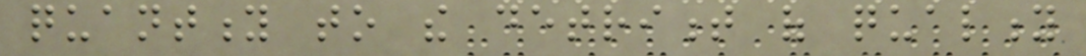quantity to the detriment of quality
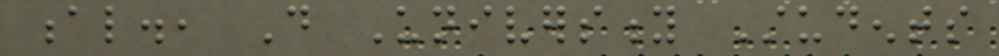al., Do University Students
